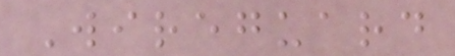Wireguard
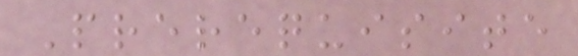Prerequisite
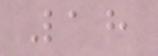18
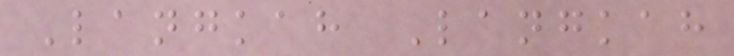Langkah Langkah
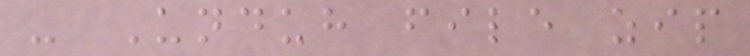- Unduh file zip
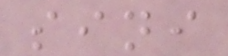sini
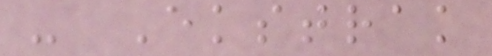- Ekstrak
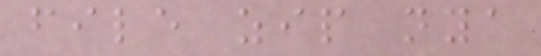file zip nya
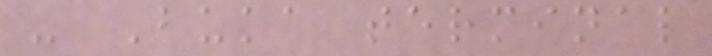- Buka terminal
